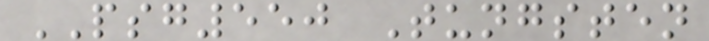PSG550 Tungsten
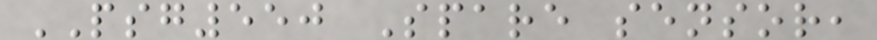PSG550 Spare sensor,
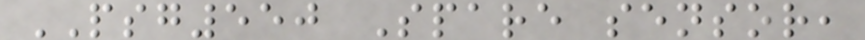PSG550 Spare sensor,
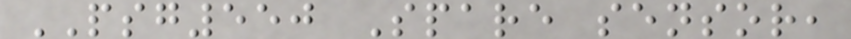PSG550 Spare sensor,
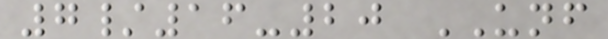7/16-20 UNF
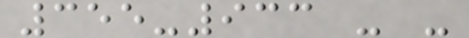355-933 - -
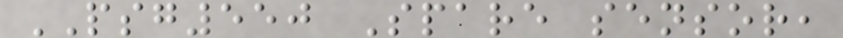PSG550 Spare sensor,
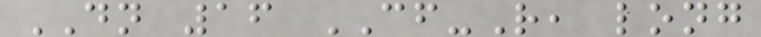DN 16 CF-R, long
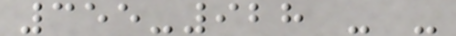355-928 - -
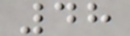48
